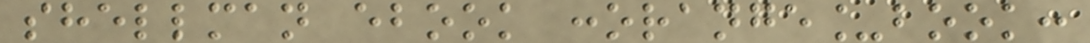shellman ebook :orange_book:
